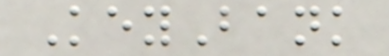KeyBank
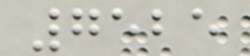7525
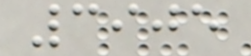3905
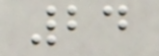24
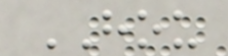HOU
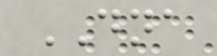DNA
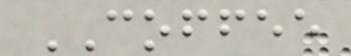COFFEE
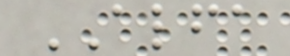ALFA
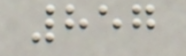857
